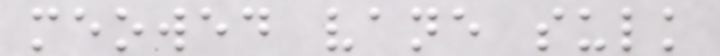meowed vane sulk
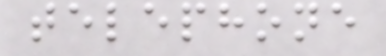telephone
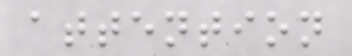attention
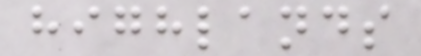highlands
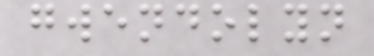gwendolyn
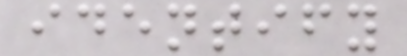identify
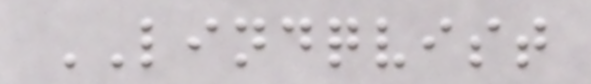LINDQVIST
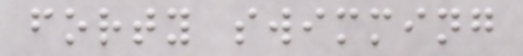forty swimming
